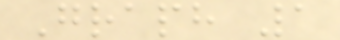Graph 1
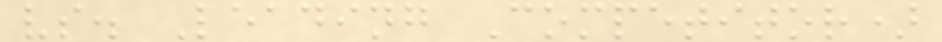vs. Leading Competitor)
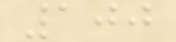100
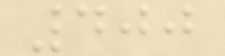400
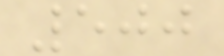500
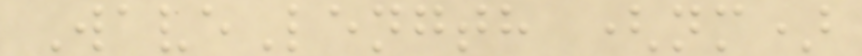WaveLength (nm)
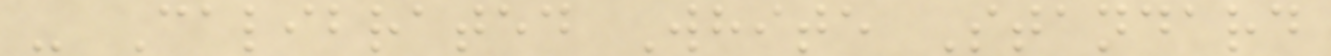- Calibrated White Standard
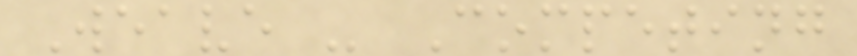Weave - Competing
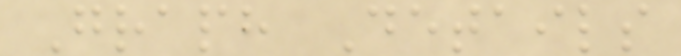Graph Details
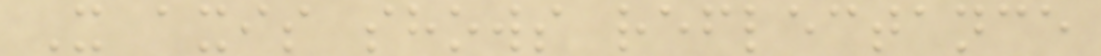X axis shows reflectance
